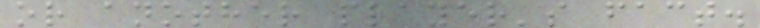or another player's fact.
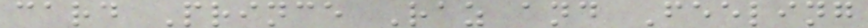card Prince Raz and Feeling
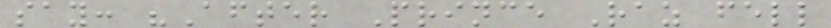say: "After Prince Raz fell
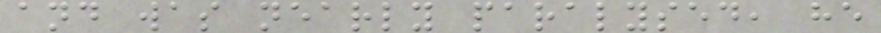and was nearly paralysed, he
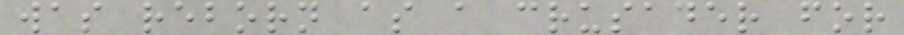was reborn as a crusader for
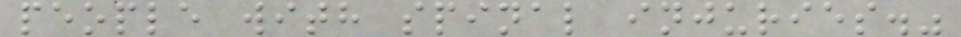people with spinal injuries."
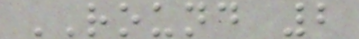ROUND 2
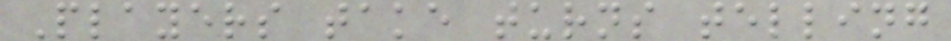Players take turns telling
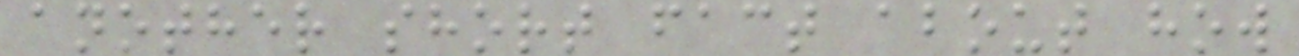another short fact about how
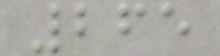265
